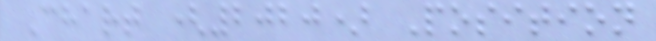Chart (2020) Position
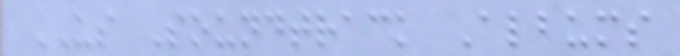US Soundtrack Albums
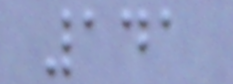141
